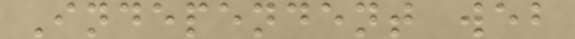Independent web
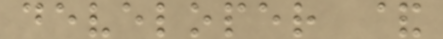developer &
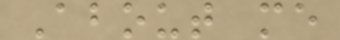About me
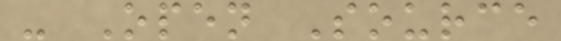- Open Source
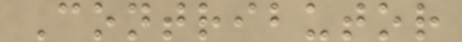Contributor
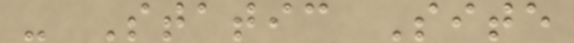- Static Site
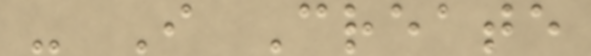- I Create
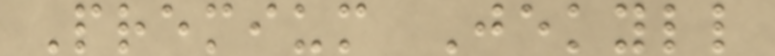Premium Jekyll
